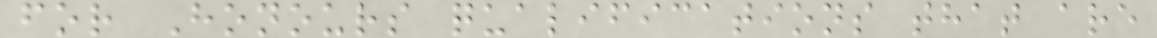for Honours qualifications that are
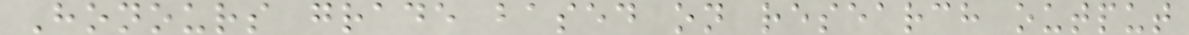Honours grade based on research output
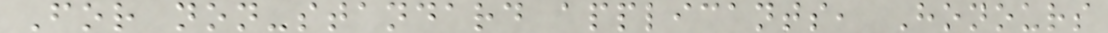For non-standard applicants, Honours
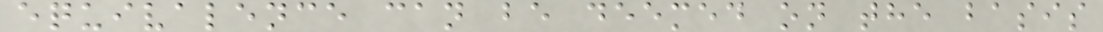equivalence can be deemed on the basis
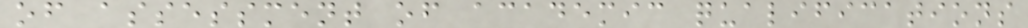of assessment of academic qualifications
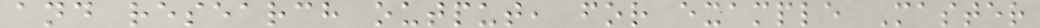and research output, for example Master
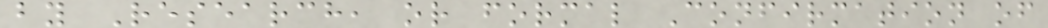by Research, or formal Confirmation of
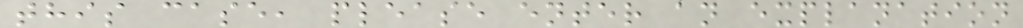this case, please enter an explanation
